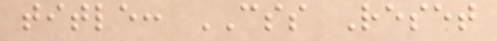title: CSS Reset
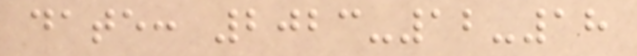date: 2023-12-18
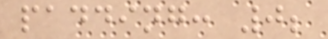padding: 0;
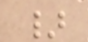}
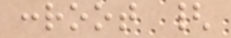:root {
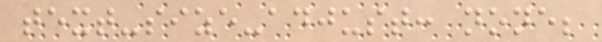text-size-adjust: none;
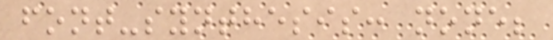font-synthesis: none;
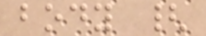body {
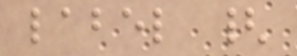label {
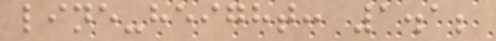line-height: 1.1;
